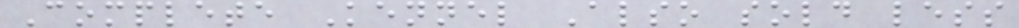Complete Kennel Also sold less
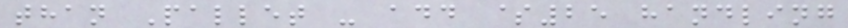than Pallet - add $25 handling
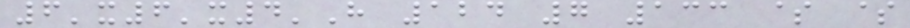6'x6'x4'H 124 7 133 $ $
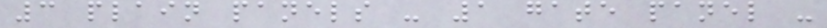3 plain panels - 1 gate panel -
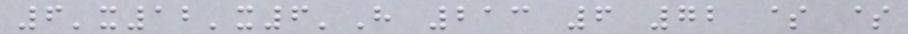6'x12'x6'H 213 6 72 $ $
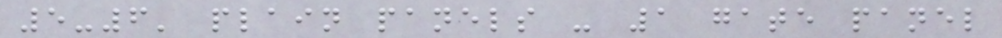5-6' plain panels - 1 gate panel
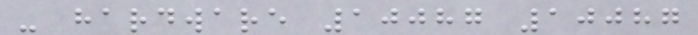- hardware 10087 10087
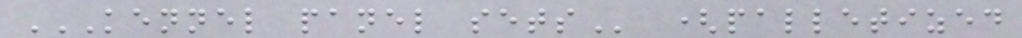KENNEL PANEL SETS (palletized
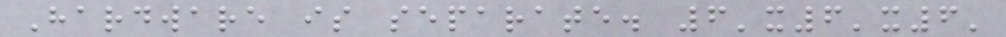Hardware is separate. 6'x6'x6'
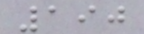190
